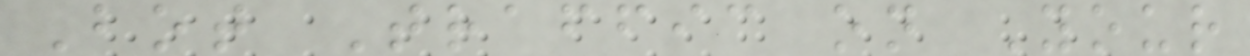Bot Traffic on Your
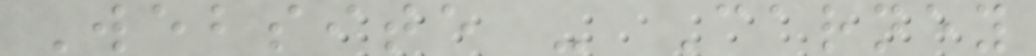Website - Carney
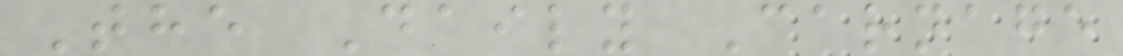The Daily Carnage
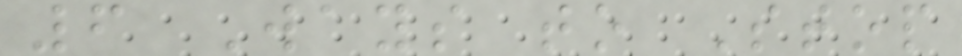6 Ways to Stop
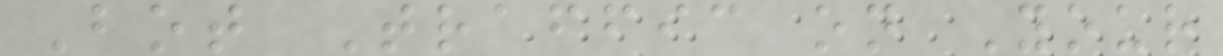Bot Traffic on Your
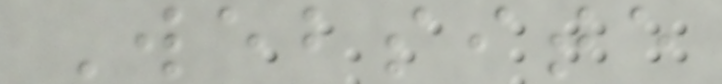Website
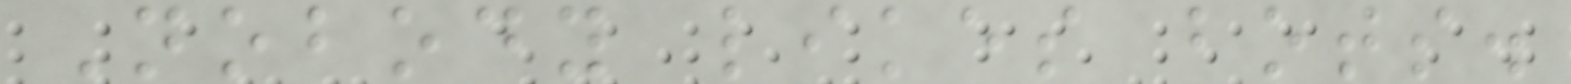Nobody likes bots.
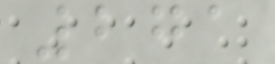271
